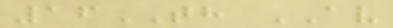16TH AV
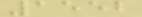1552
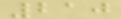210
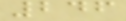246
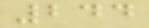244
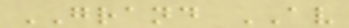GRAND AV
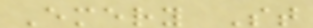Emery St
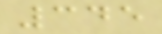345
